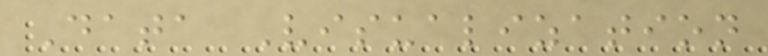Data Visualization
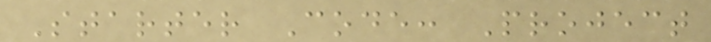Starter Code: Project
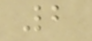2
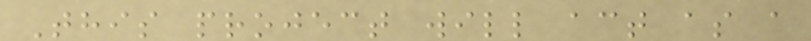This project will act as a
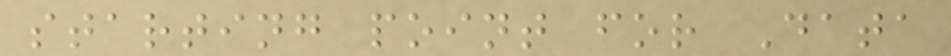starting point for Data
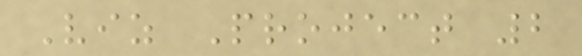Viz Project 2
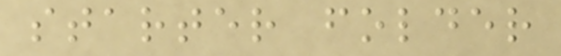starter folder
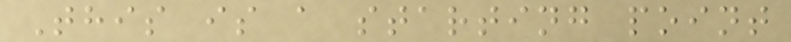This is a starting point
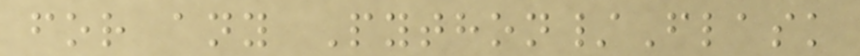for any Python/Flask
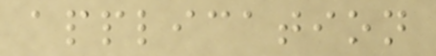application
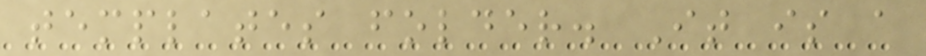templates folder. It is a
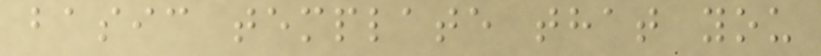basic template that you
